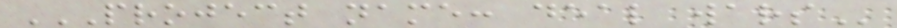PROJECT NAME: DEAL WARS
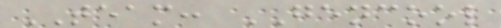TEAM: GENCOOL
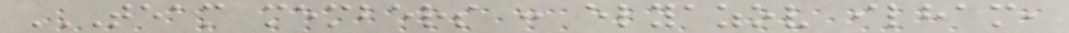TEAM MEMBERS : ELYAZOV ILHAM,
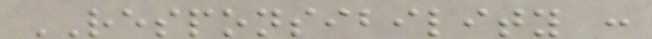RESPONSIBILITY :
